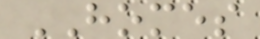HOMES
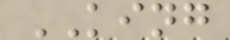KING
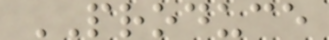PRODUCE
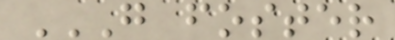G FOSTER
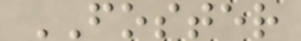FOSTER
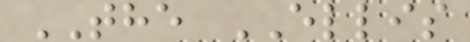THE ELLIS
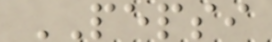PEPSI
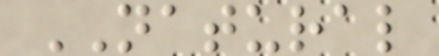NATURAL
